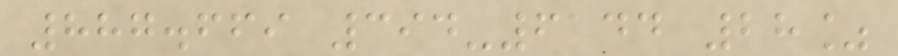887.669 394-6144 28%
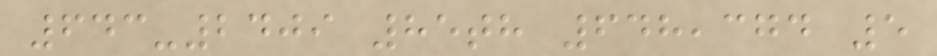643-2409 85th 648,374 5
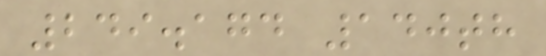249.174 140th
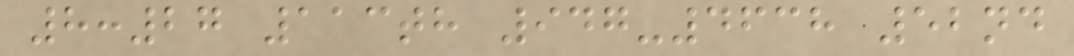8:27 113th 947-4638 52nd
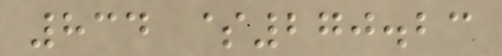834 $270.23
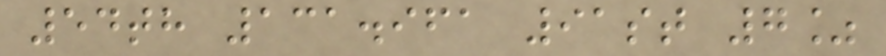54th 131.961 91st 7%
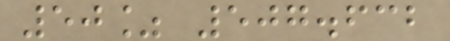50% 507.632
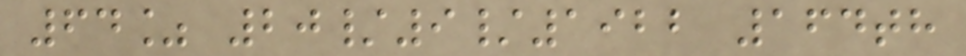64% 20/9/1922 164th
